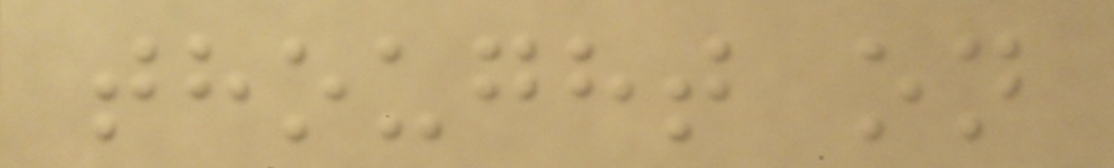thought on
